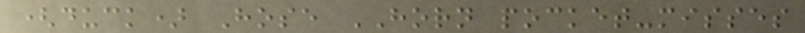(duck) Hose HORN pocket-misses
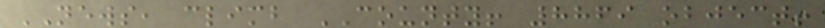NEWS, climb COUNTY! 8869 object!
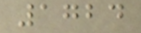1724
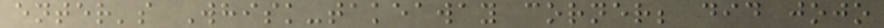enter's Whisk-takeaway corner; did jojo
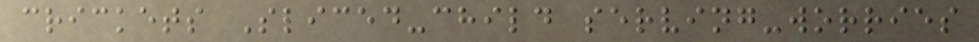crickets Sliced-child serving-worries
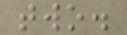two.
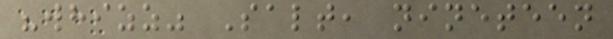"whizz" Salt, nineteen
